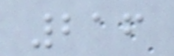216
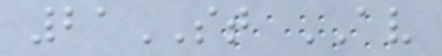21ST AV
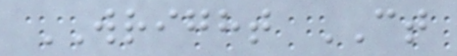WRIGHT CT
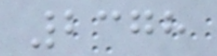2378
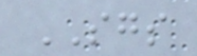SGS
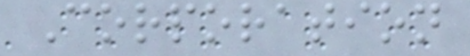Corporation
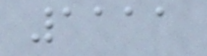1111
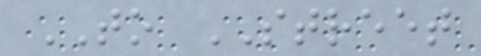TO STREET
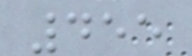455
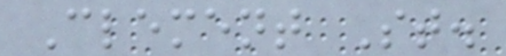Clement St.
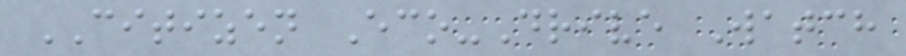CITIZEN Eco-Drive Watch
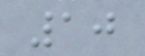10
